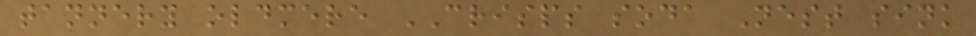tannery oldmere CRISPS soda Nest sink
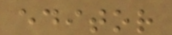editor
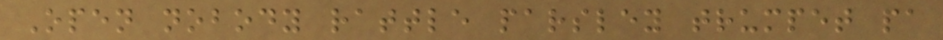Open nobody rattle parsley trumpet pa
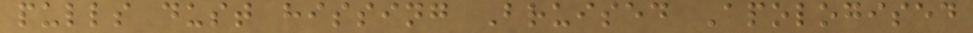pulls dust hissing Bruised Apologised
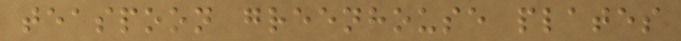teaspoon greenhouse plates
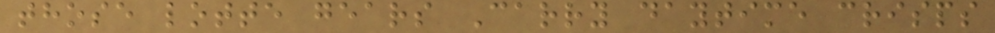those lotte gears Carry daytime crisps
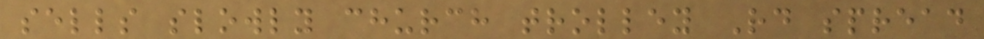sells slowly church trolley Rd spread
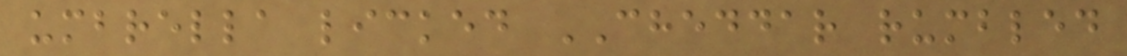umbrella licked CHEDDAR rumbled
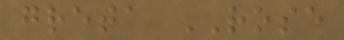greta ROSE
